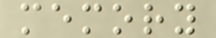memory
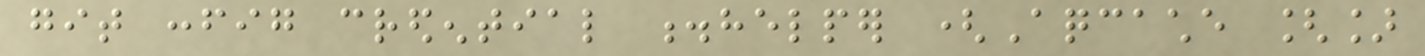git config credential .helper (Aqcache []
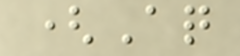(Aq
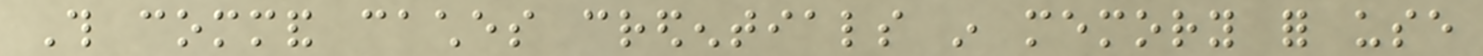This command caches credentials in memory for use
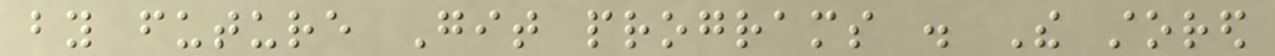by future Git programs . The stored
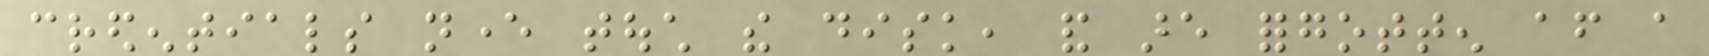credentials never touch the disk, and are forgotten after a
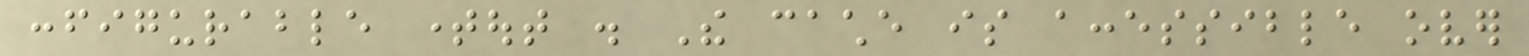configurable timeout . The cache is accessible over
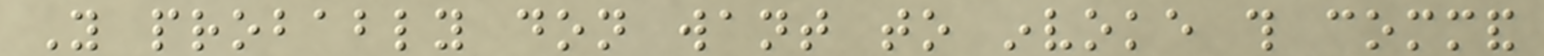You probably don want to invoke this command
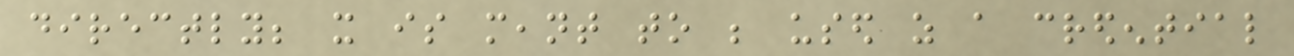directly; it is meant to be used as a credential
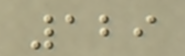129
